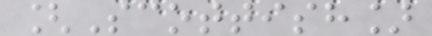[Scottish]
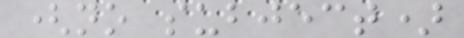(no subject)
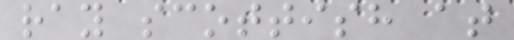ray scottish at
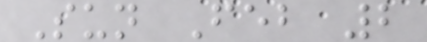Sun Feb 2
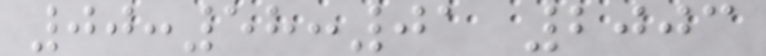00:58:01 2003
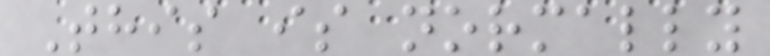This is normally
